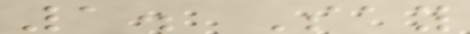1. Say
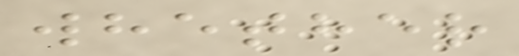whether
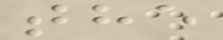the
